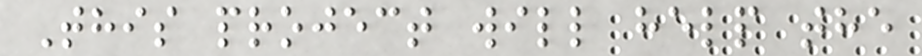This project will help the
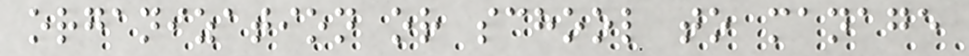organization or school to manage
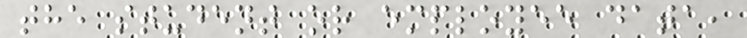the student or employee data,
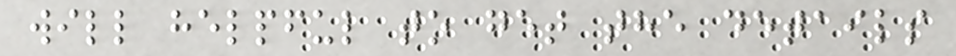will helpful to get the details
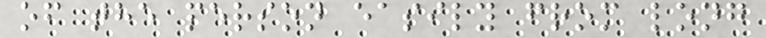of the person easily from long
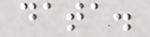data.
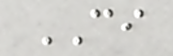CI
